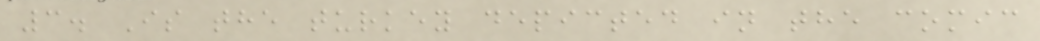3. Is the turkey depicted in the comic
